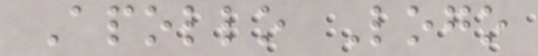Apollo Logo
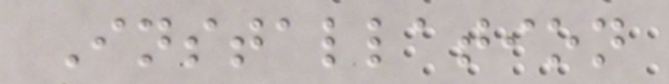Installation
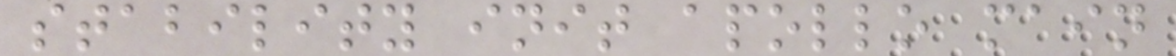stability init apollo main
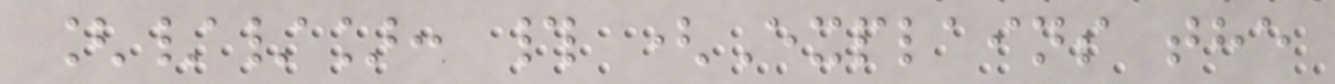[//]: # (Explains the
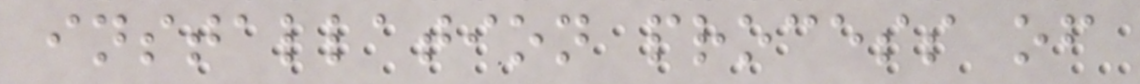installation process of
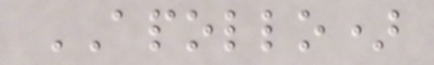APOLLO)
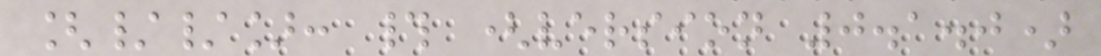[//]: # (version 0.1.0)
